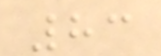83
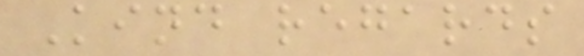Kind regards
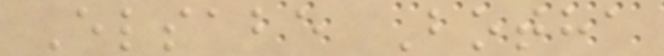Elsabe Botha
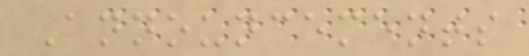Announcements
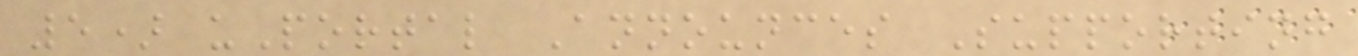5) uPortal Announces Supporting
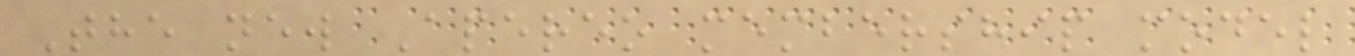The new Apereo membership model
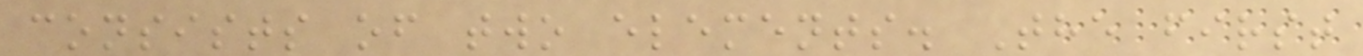consists of two elements. The first
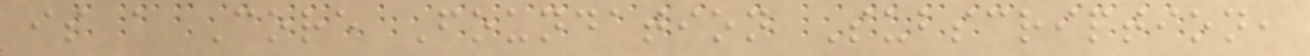is a Core Foundation Subscription,
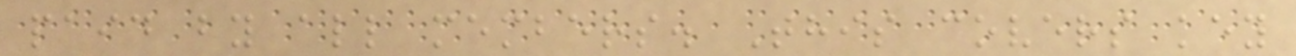paid by all members. This covers key
